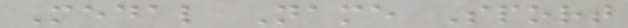Medal Name Sport
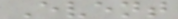Event
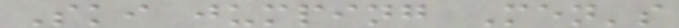Ski jumping Men's
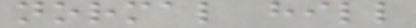normal hill
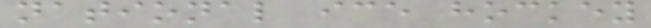national ice hockey
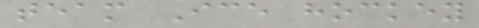team Ice hockey
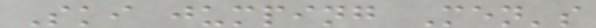Ski jumping Men's
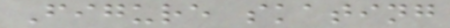Figure skating
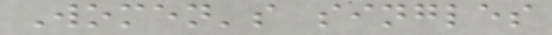Women's singles
